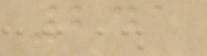241
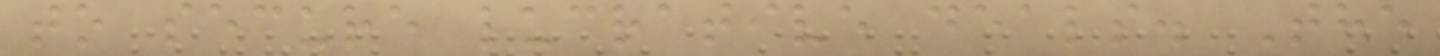to secure lucrative deals. The
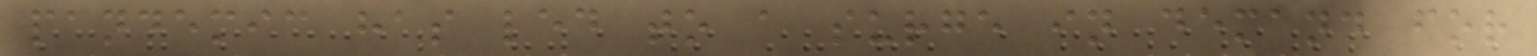pandemic has led to a surge in demand for
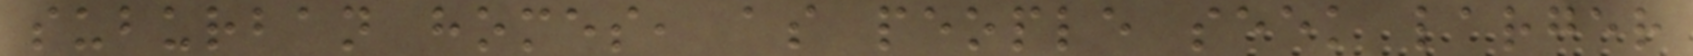suburban homes, as people seek larger
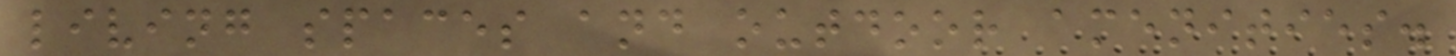living spaces and outdoor amenities.
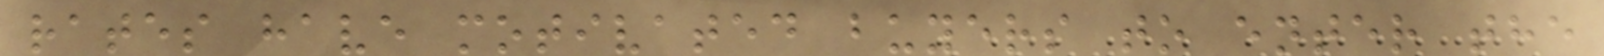rates have motivated buyers to enter the
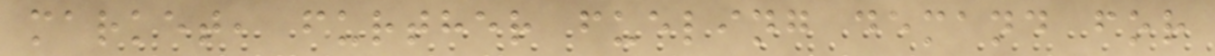market, further fueling demand for
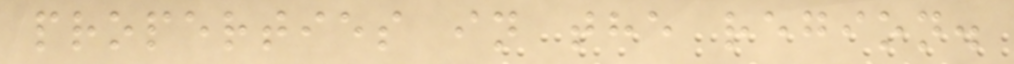properties in the region.
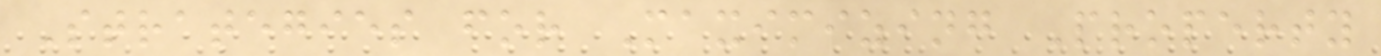Strategies for Maximizing Property
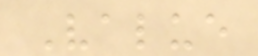Value
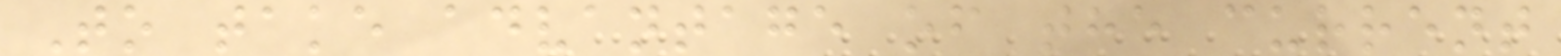To take advantage of the current
